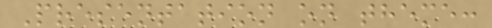Presentation on theme:
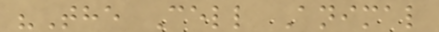"The Cell Animal
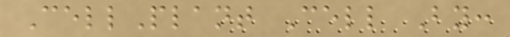CellPlant Cell By:
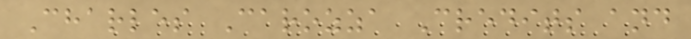Charles Carozza Credits and
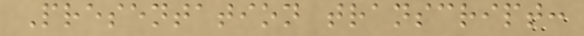Presentation transcript:
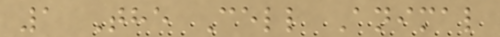1 The Cell Animal
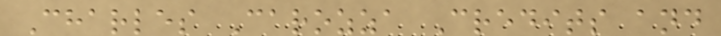Charles Carozza Credits and
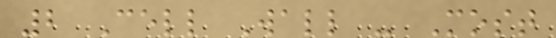2 Cell Wall - Most
